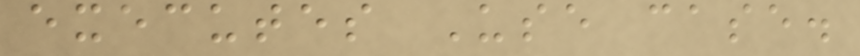executes Use case.
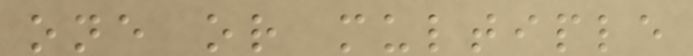one or multiple
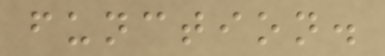function.
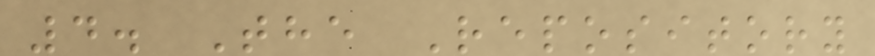4. The Repository
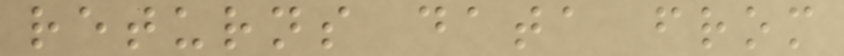returns data from
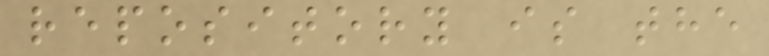repository is the
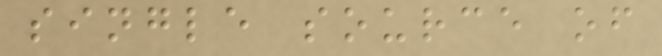single source of
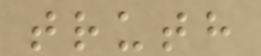truth
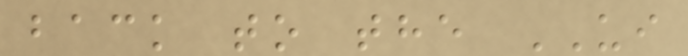back to the UI
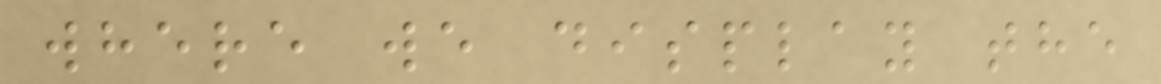where we display the
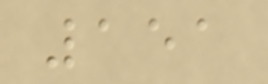151
